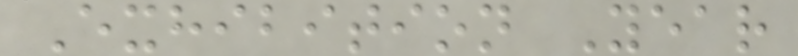Exhibition Year
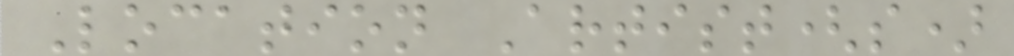Location Artist(s)
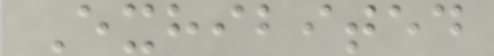Exhibited
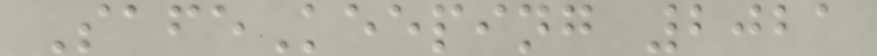SafeKeeping 2021
